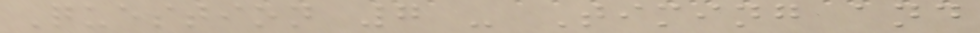Question 7 - Timing and
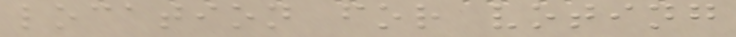location for voting
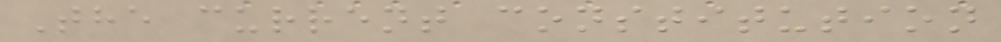The current constitution
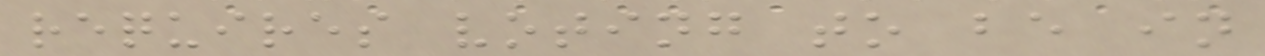requires voting to be in
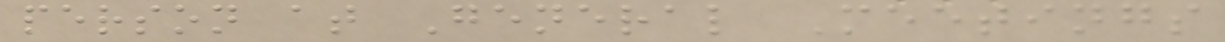person at General Meetings
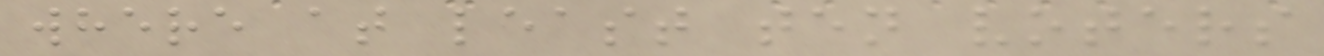where at least ten voters
